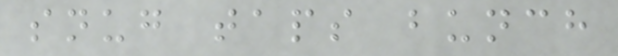snug taps bunch
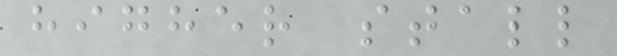higher stall
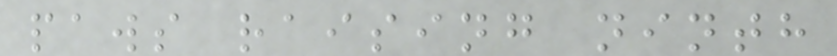paws raising ninth
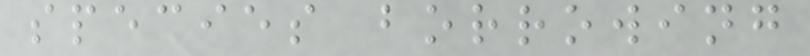species borrowing
